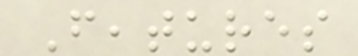Features
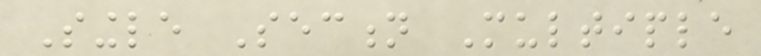Single Section Multiple
